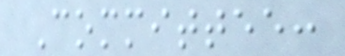Committee:
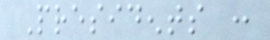Presidents :
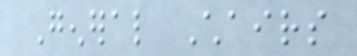General Chairs
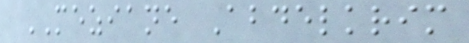MEZIANE Abdelkrim
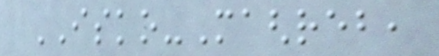ISKO-Maghreb,
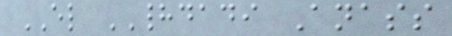EL HADDADI Anass
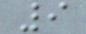9
